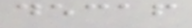decaf
